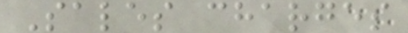Sales charges
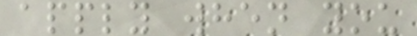apply when you
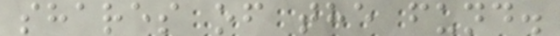shares of the fund.
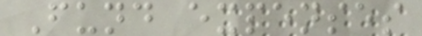Fund expenses
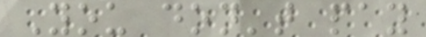You don't pay
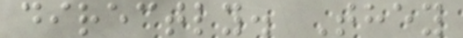directly. They
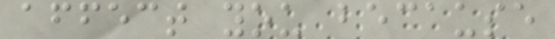affect you because
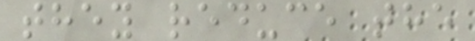they reduce the
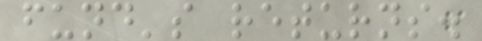fund's returns.
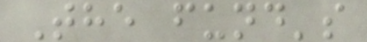The fund's
